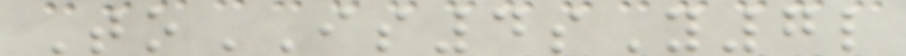ToIS4sY7l
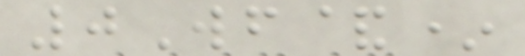0Wf&*
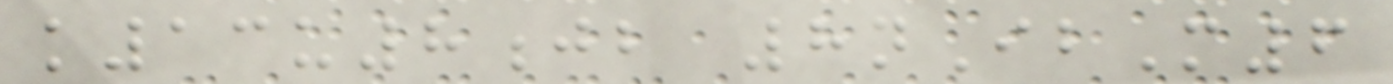k13u8jb 8nIbM6
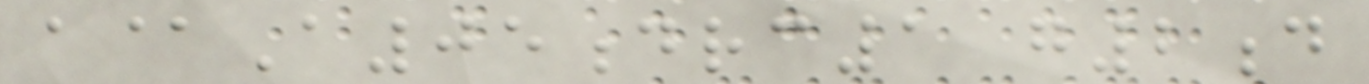a@A05drc1 g2d
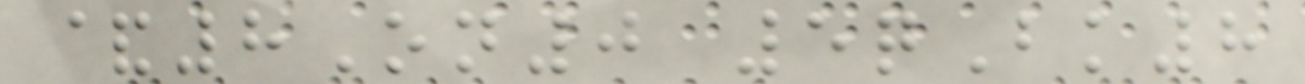&8On0 5qBk8
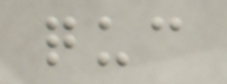quc
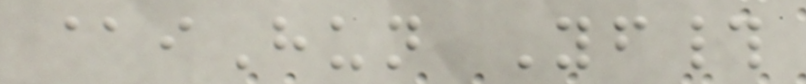@iHun Yf#
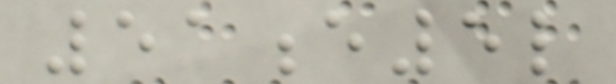51e5l
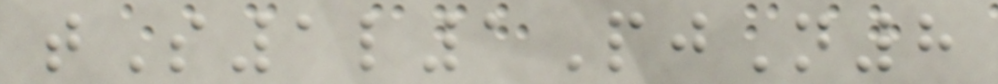tS1l1PjN8
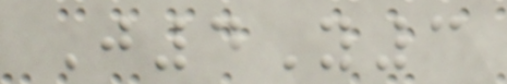J4Y3
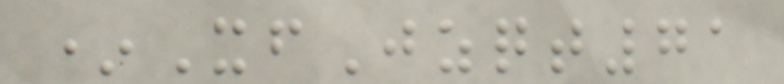*XfJzqt71
